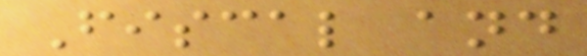Fiscal and
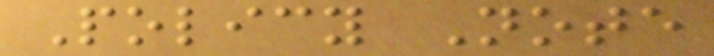Policy Note
